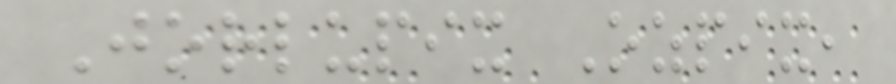Jorlupix Ozpix,
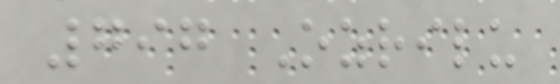797 Ozrilu
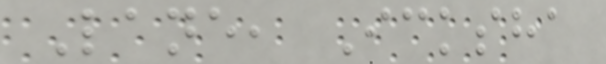Lane, Icksha
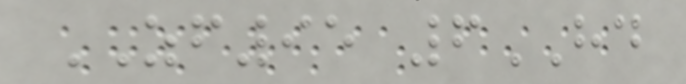ZF95 6HD
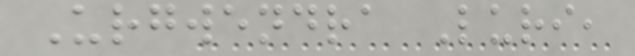Urgwendra Luri,
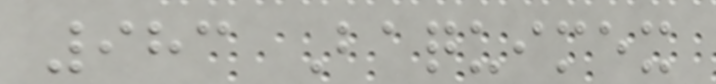983 Baquimex
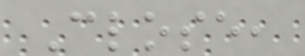Close,
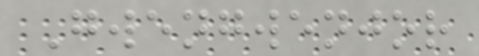Gwengwenjor
